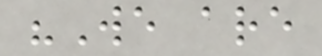"We are
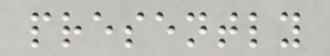presently
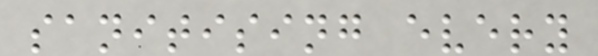sanitising every
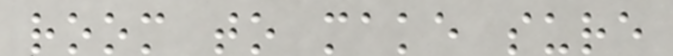room to make sure
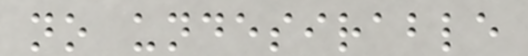no undesirable
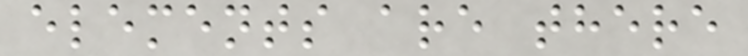elements are there
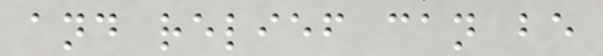and relief can be
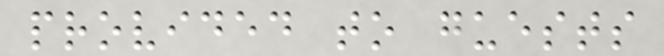provided to guests
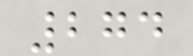274
